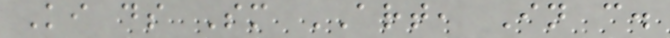Ki ds Sm ART, In c.
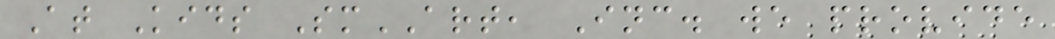At Kids SmART, Inc. we provide
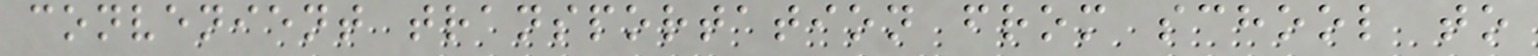convenient transportation from school to
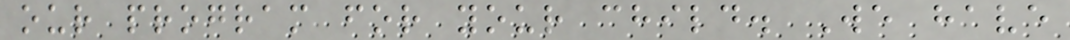our program for your child. We have
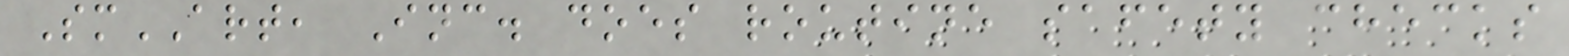SmART, Inc. does routine safety checks
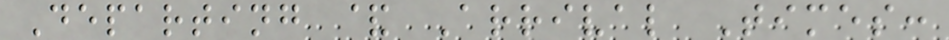Departing & Arrival Times:
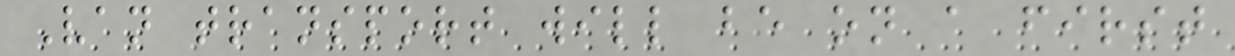Van transport will be on a first
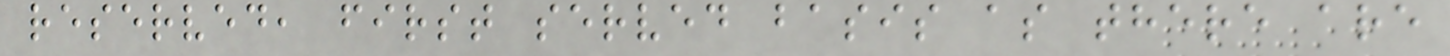reserved, first served basis as there are
